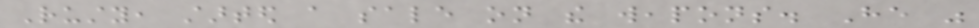Rusty, started a sale on the weapons. He was
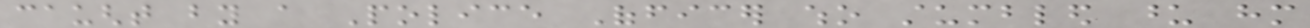caught by a Police Officer who stumbled upon him
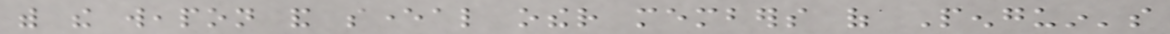with the weapon and several other members of Penguin's
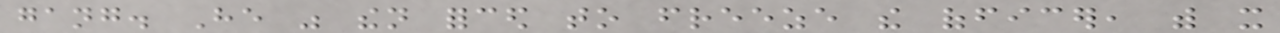gang. He was then forced to freeze the officer, with it
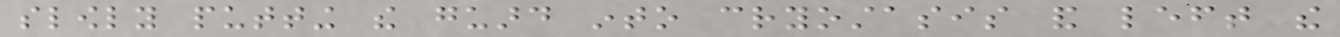slowly putting the guard into cryostasis and left the
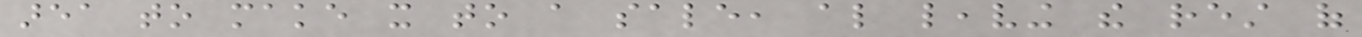area to make it to a sale, also leaving the rest of
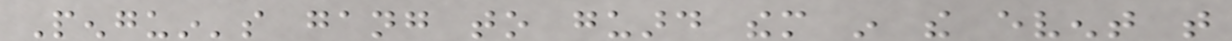Penguin's gang to guard them in the event that
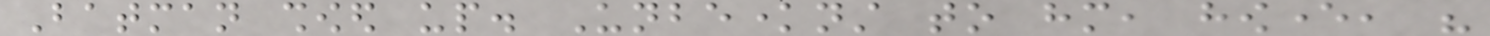Batman showed up. Unbeknownst to him, however, his
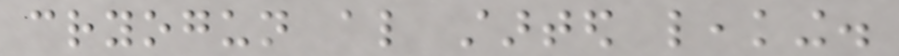cryogun also started leaking.
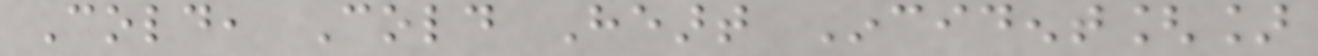Cold, Cold Heart Incident[]
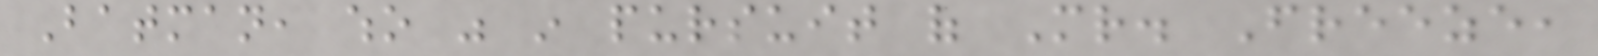Batman, who was in pursuit of Mr. Freeze,
